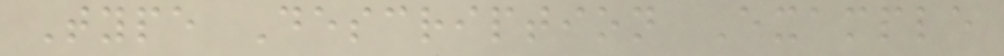Type Description Example
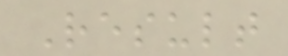Result
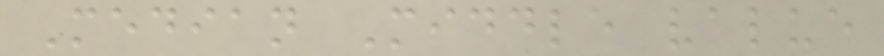Median Middle value
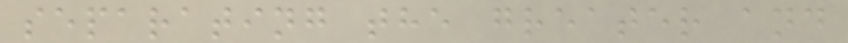separating the greater and
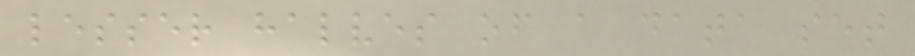lesser halves of a data set
